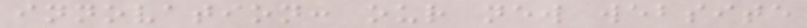innovation: our new website
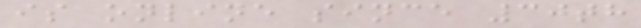is online since 30th
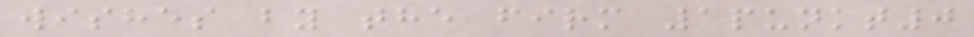wishes by the firm 1punkt0
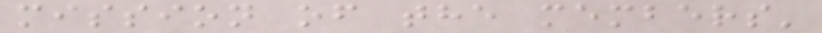mission of the members'
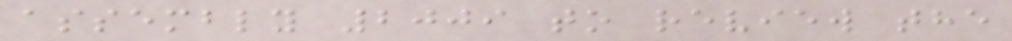assembly 2009 to review the
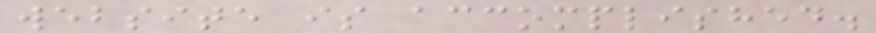website is accomplished.
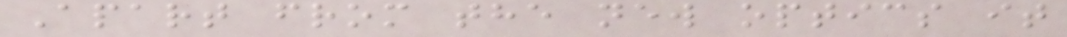Apart from the new optics it
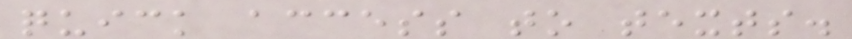quick access to texts.
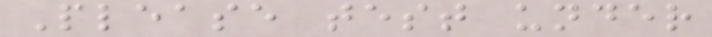Please test under
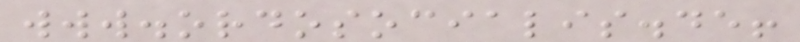www.ordosocialis.de!
